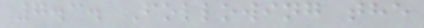7.3. Following the
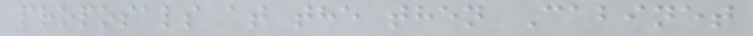proposals at the then Cabinet
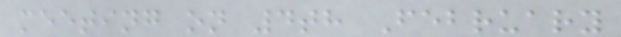meeting on 4th February
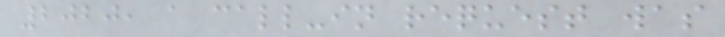2020, a call-in request was
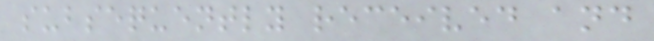subsequently received and
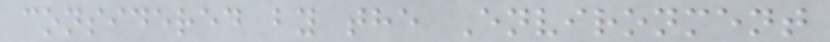considered by the Environment
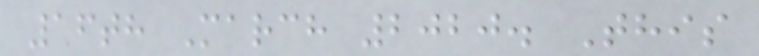16th March 2020. This
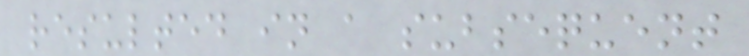resulted in a subsequent
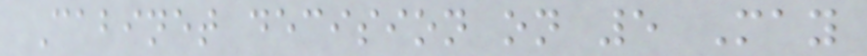Cabinet decision on 5 May
